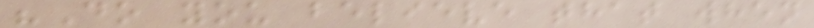"Do you believe that when
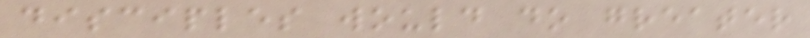disciples would do greater
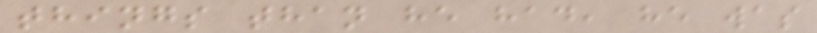things than he had, he was
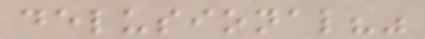delusional?"
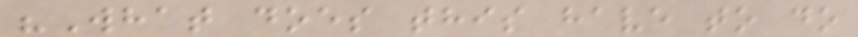"What does this have to do
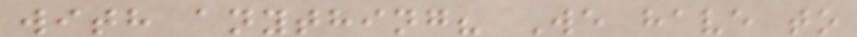with anything? We have to
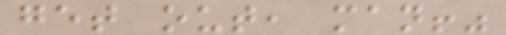get out, man!"
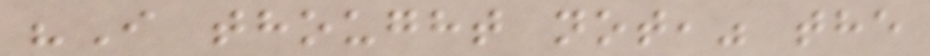"I thought not," the
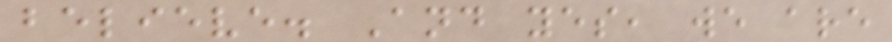believe. And yes, we are
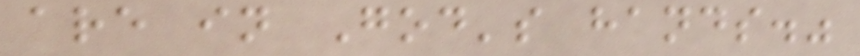are in God's hands."
